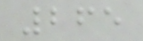265
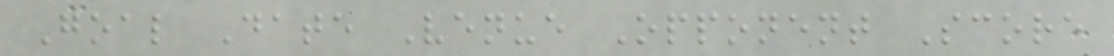Goal Date Venue Opponent Score
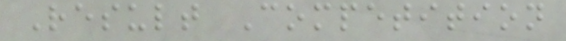Result Competition
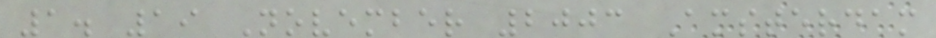1. 19 November 2003 Amsterdam
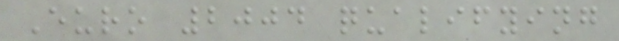Euro 2004 qualifying
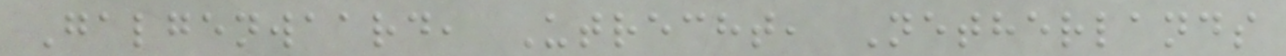Galgenwaard, Utrecht, Netherlands
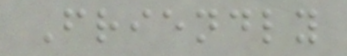Friendly
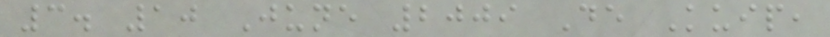3. 10 June 2009 De Kuip,
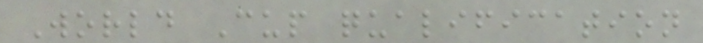World Cup qualification
